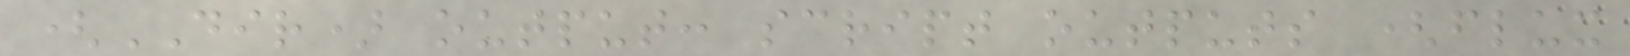(DIR) output: script outputs (flux
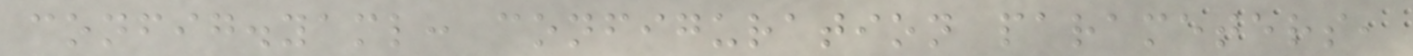config.yaml: configuration parameters,
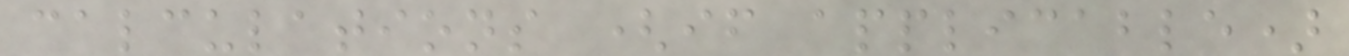calculations (if applicable)
